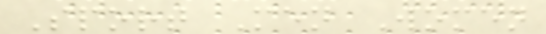Sport Men Women
